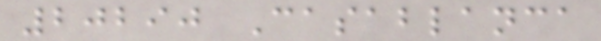20290 Casablanca
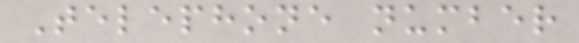Telephone number
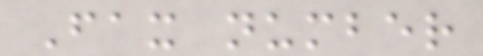Fax number
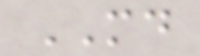MD
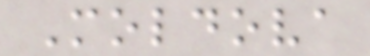Moldova
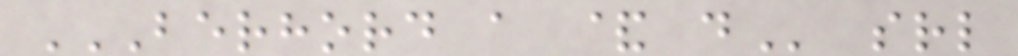BERHORD A & D srl
